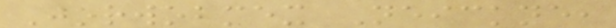Jorwobmex Neickne,
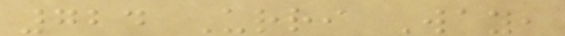724 Urri Way,
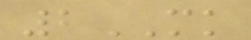2MK
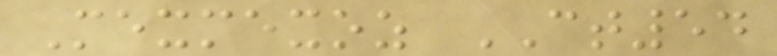Mexmexoz CT54
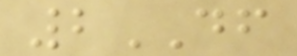2DF
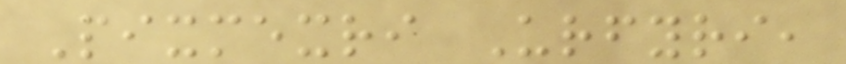Pixmexri Urfyri,
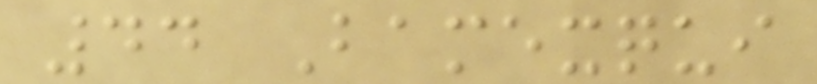44 Bamexqui
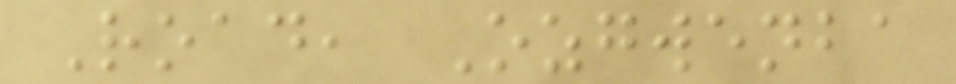Road, Ozgwenba
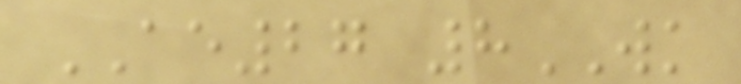AE27 8WK
